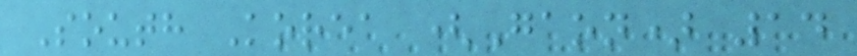South Korea (Gaon) 14
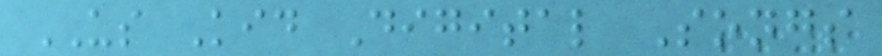US Kid Digital Songs
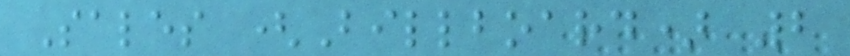Sales (Billboard) 2
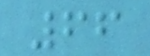66
